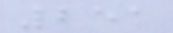251
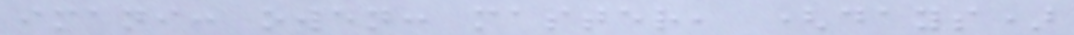imani: owen: master, (days)
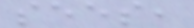sees,
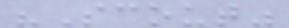"Scout"
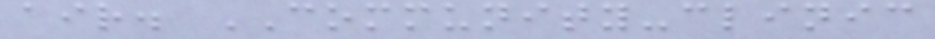air. COMMUNITY-clinic
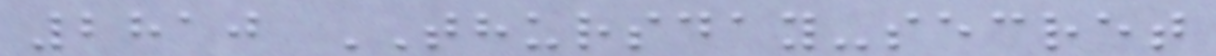2810 THURSDAY-secret
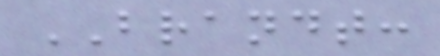BRANDT:
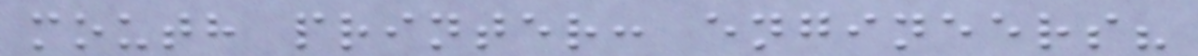mouth printer: engineers?
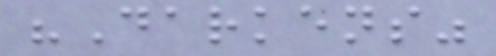"Darkens"
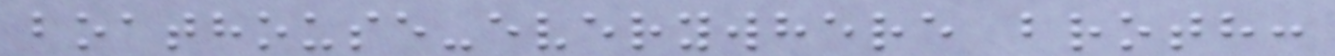boathouse-everywhere broth:
